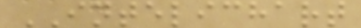INTELICHART
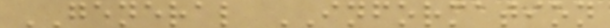GENERAL INFORMATION
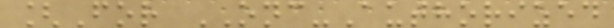[For ONC-Authorized
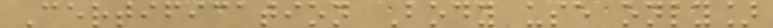Certification Body use only]
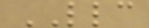LLC
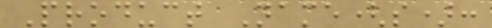Product Name(s):
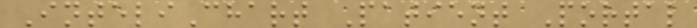InteliChart Patient Portal
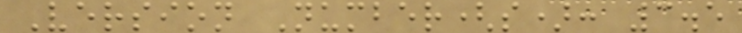Version Number(s): 3.5
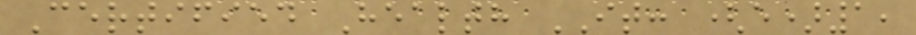Certified Health IT: (e)1,
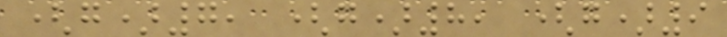(g)7, (g)8, (g)9
